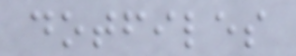dotfiles
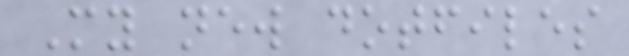My new dotfiles
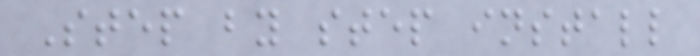Step by step install
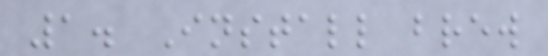1. Install brew
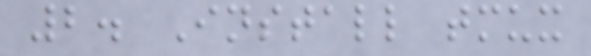2. Install tmux
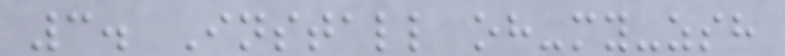3. Install oh-my-zsh
